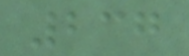237
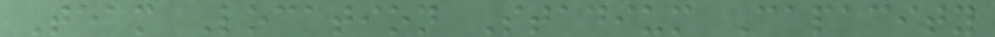Team Location Stadium Capacity
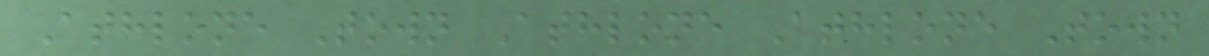Athlone Town Athlone Athlone Town
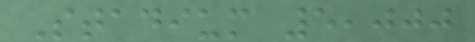Stadium 5,000
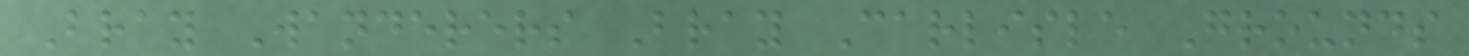Bray Wanderers Bray Carlisle Grounds
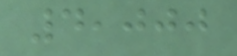4,000
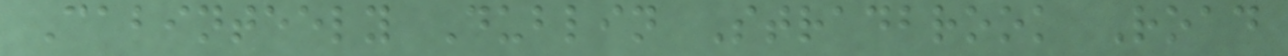Cabinteely Dublin Stradbrook Road
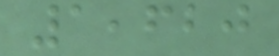1,620
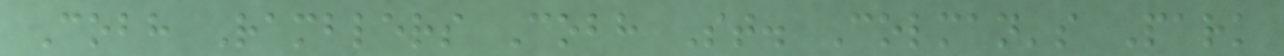Cobh Ramblers Cobh St. Colman's Park
